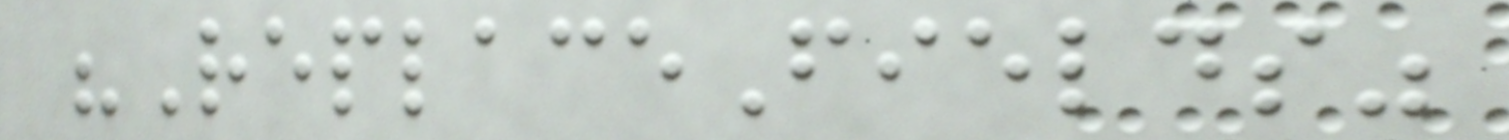"ReplaceFields"
